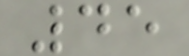45
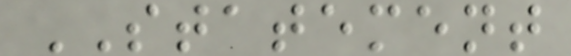STATEMENT
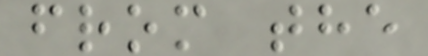from the
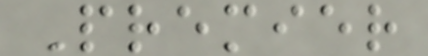Premier
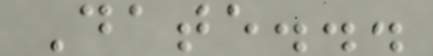Date...
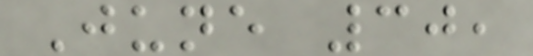June 30,
